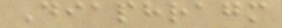Diaphragm
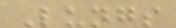Lungs
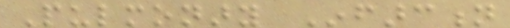Pulmonary Infarction
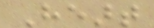Heart
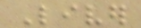Liver
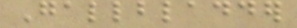Gallbladder
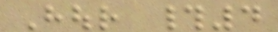Hour #4
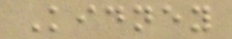Kidney
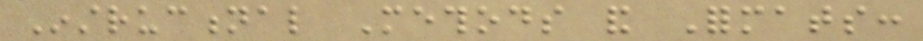Instructional Methods and Formats:
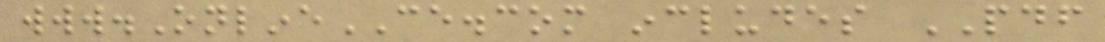www.OnlineCE.com includes PDF
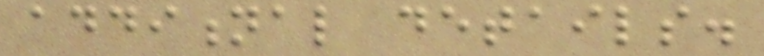additional details.
